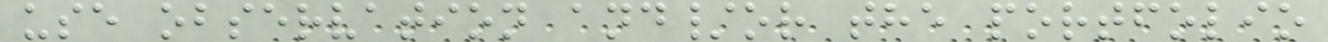use observation and/or the portfolio
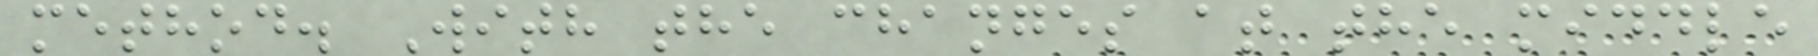method. With the changes at the middle
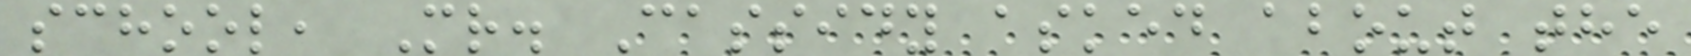school, Mr. Cassidy asked about the
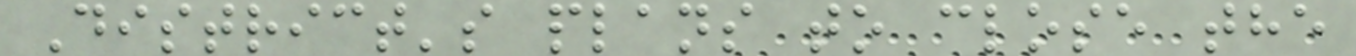District's plans to close the
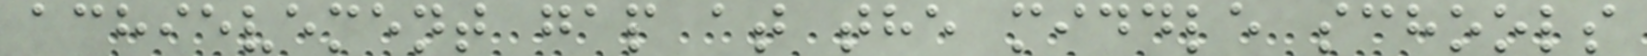achievement gap at the middle schools
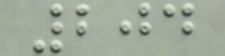204
